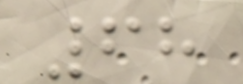68
